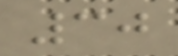30
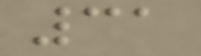31
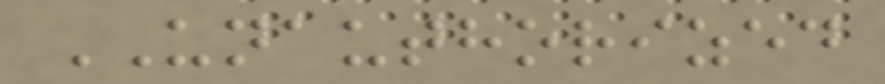UNAUTHORIZED
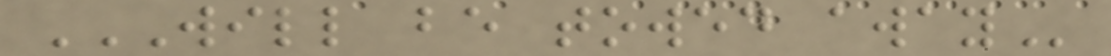WILL BE TOWED AWAY
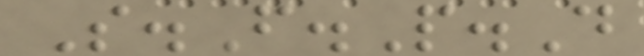S.F.P.D
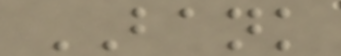BANK
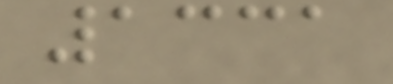1331
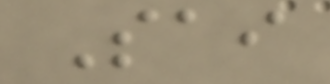Sai
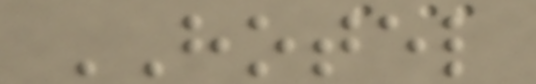HOTEL
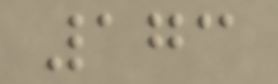173
